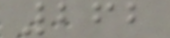262
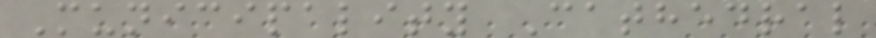Municipality Cathedral
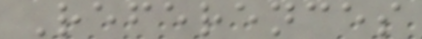References
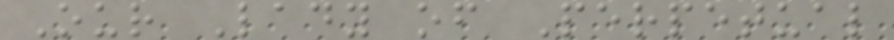Our Lady of Perpetual
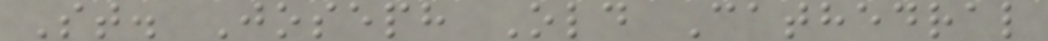St. Joseph Old Cathedral
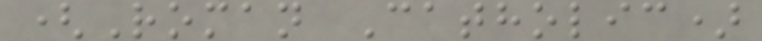(Roman Catholic)
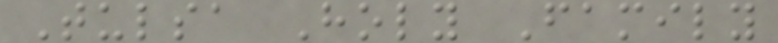Tulsa Holy Family
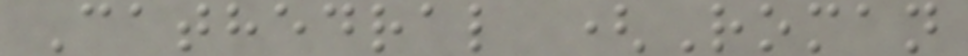Cathedral (Roman
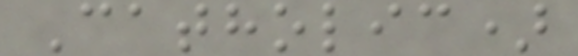Catholic)
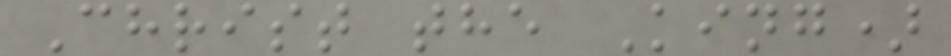Christ the King)
